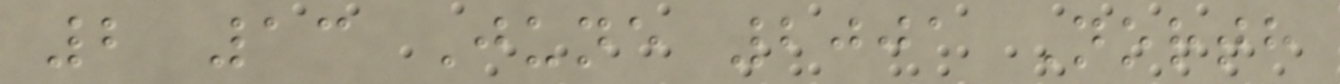2 13 June 2001 North
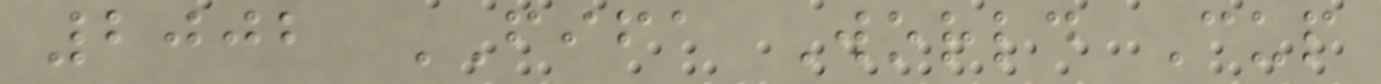2002 FIFA World Cup
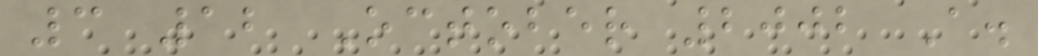3 12 October 2002 A.
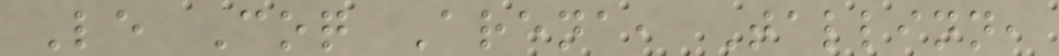Le Coq Arena, Tallinn,
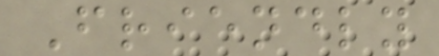Friendly
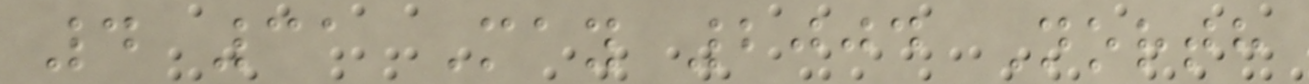4 31 May 2004 North
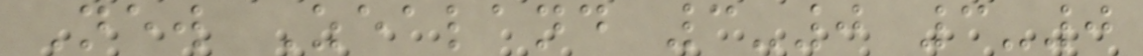New Zealand 3-0 3-0
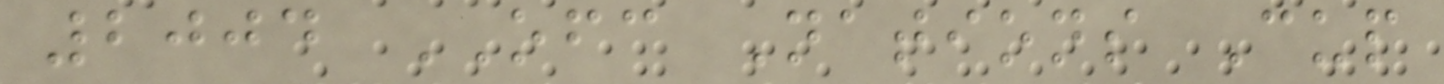2004 OFC Nations Cup
